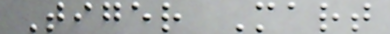Tiger Mart
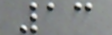13
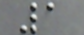1
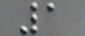1
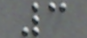3
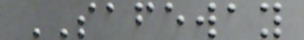SAFEWAY
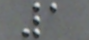1
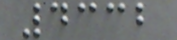4332
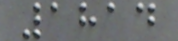1814
